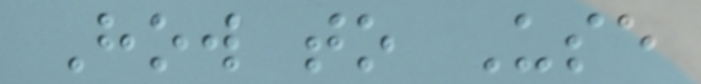How to Use
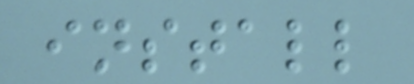install
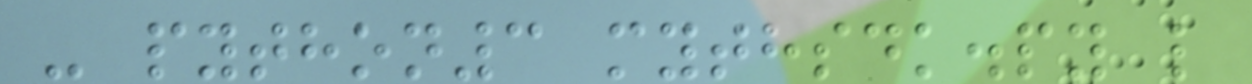- python3 mythsdk.py l
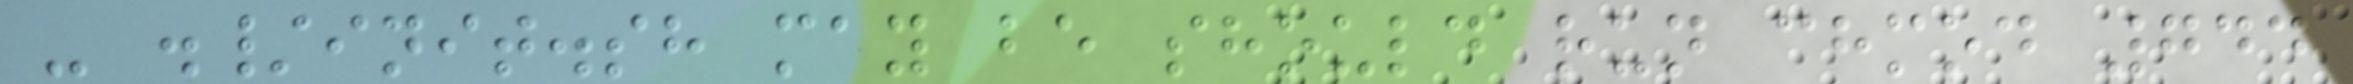- ./init.sh may be should run chmod 744
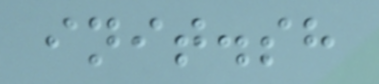init.sh
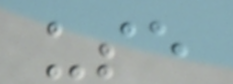use
